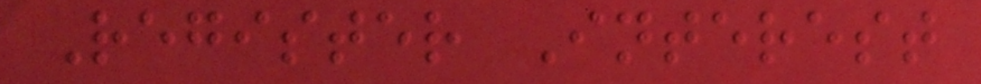Register Interest
